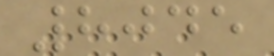8045
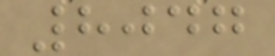8047
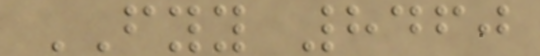FYY 8460
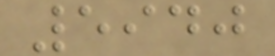5940
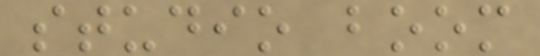studio boom
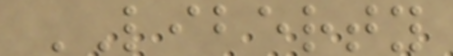LIBERTY
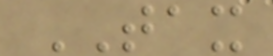TAX
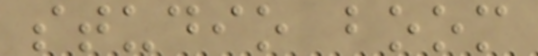studio boom
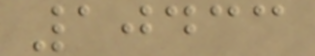10433
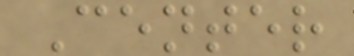Center
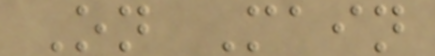On Main
